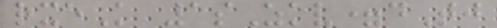rxeK 1sZkv=dTj
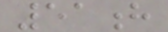51h
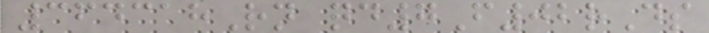364318Rn qd7F02rDs
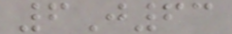6J63
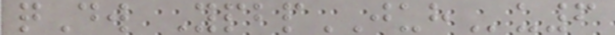qDw YpbpJUHu6
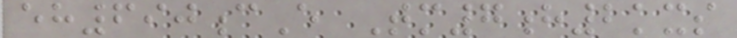eh690cE Tm7h2kxs
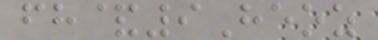fh&9Heoz
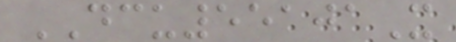DCU55101X
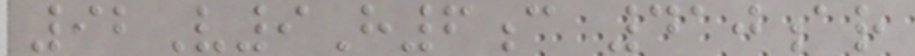92V9H6c 410ar
